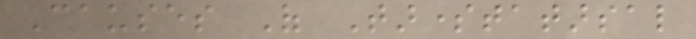Causes Of Tarsometatarsal
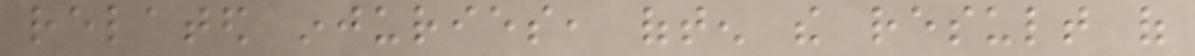related injuries, often the result of
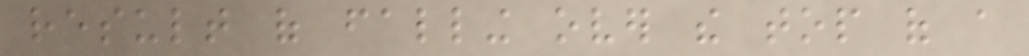result of falling over the top of a
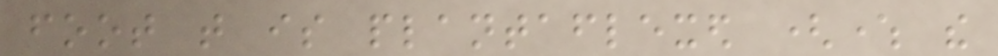foot that is plantaflexed (where the
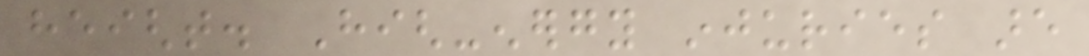height. High-energy injuries are
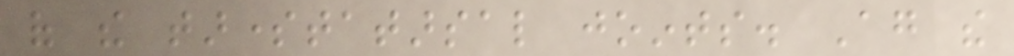of the tarsometatarsal joints. Again the
